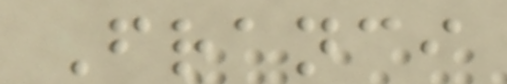Franci
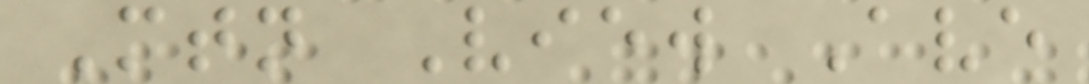Mtn View Ave
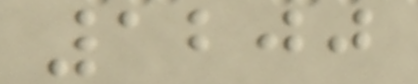1200
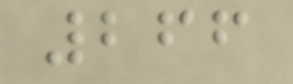266
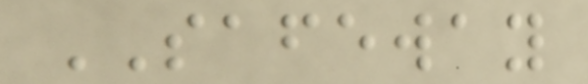SAFEWAY
